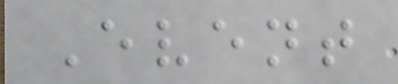Event
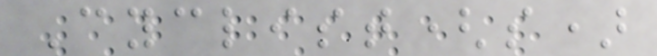Cyclist(s)
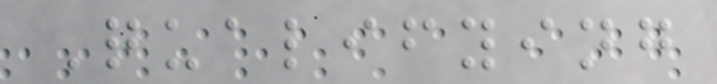Qualifying
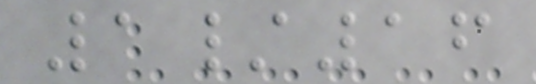1/16
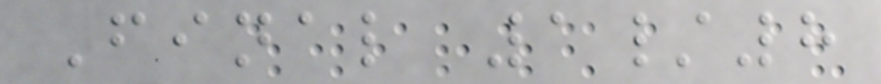Final 1/8
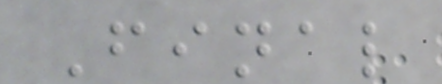Final
